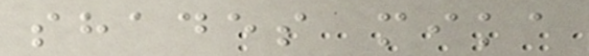shades mika
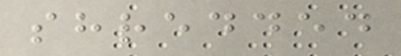shredded
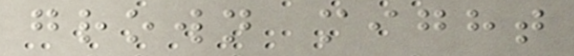grown might
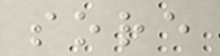sore
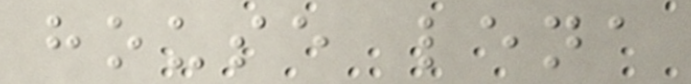house lena
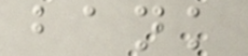bank
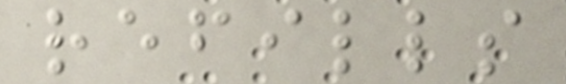refills
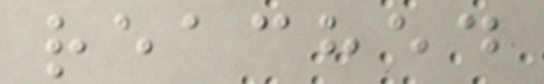reached
